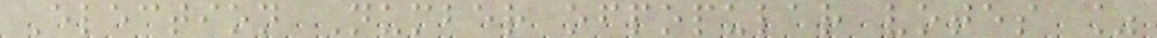Election Number ofpopular votes %
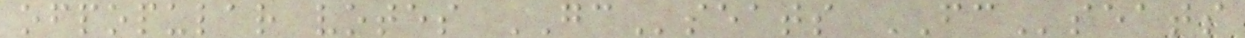ofpopular votes GCseats FCseats
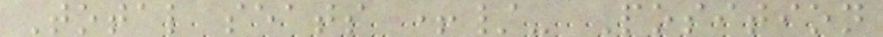Total seats +/- Position
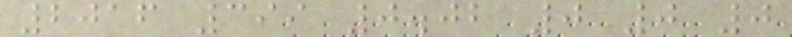2016 399 0.02 0 0 0
